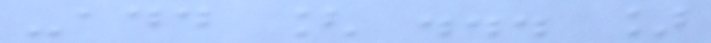-add [ ... ]
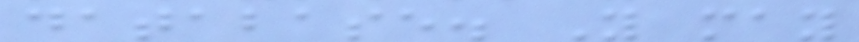database. You may
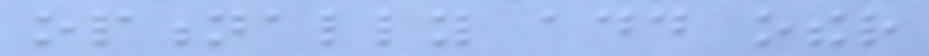optionally add other
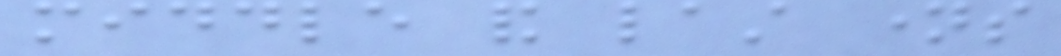middle and last names
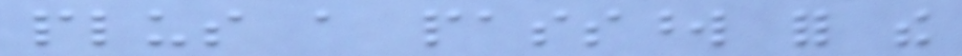plus a password for the
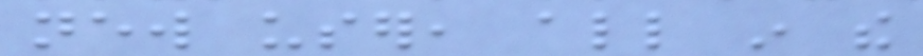new user, all in the
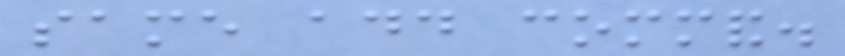same add command.
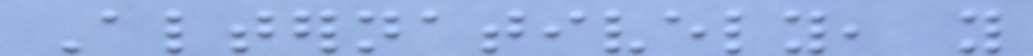Alternatively, you
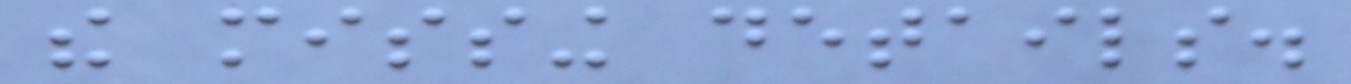the missing details.
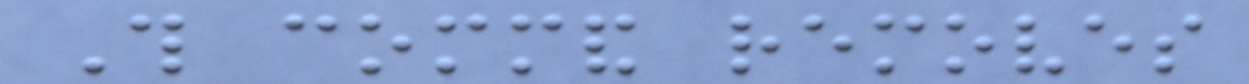This command removes
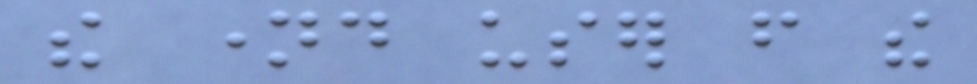the named user from the
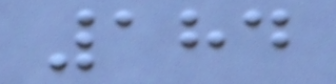184
